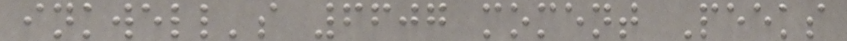inkwell's 6607 moment Peeks
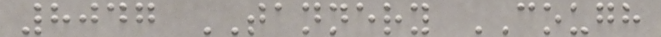8047 TANNERY COUGH
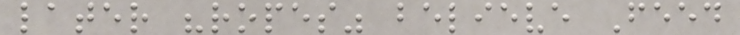later "ropes" believe Feed
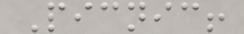Picnic!
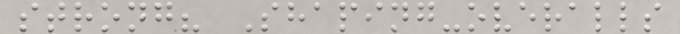strong? Shaping-overalls
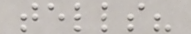tells?
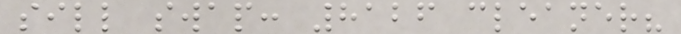sill swap: 8126 cleaner?
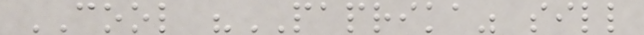COOL "PAPRIKA" sill
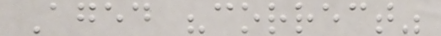Aged "correct"
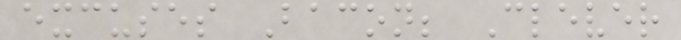excuses Bacon; Clever
